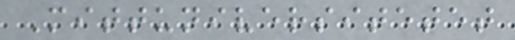Mittuniversitetet
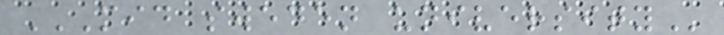MID SWEDEN UNIVERSITY
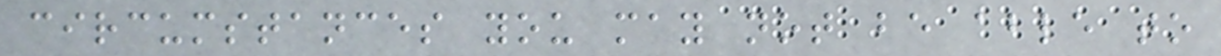circumstances you may not be able to
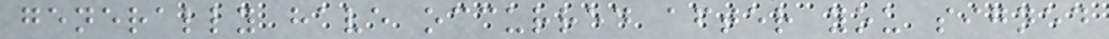generally have occurred after you signed
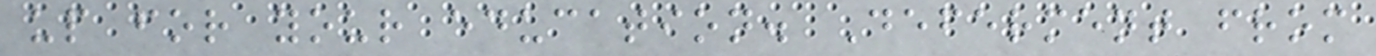up for your education. Deferment from
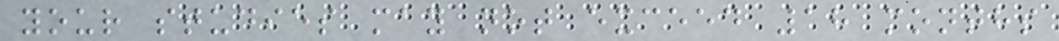your studies may not exceed 18 months
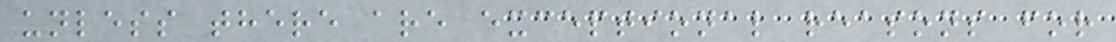unless there are exceptional reasons for
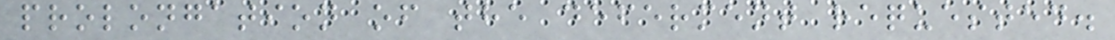prolongation of the deferment requested.
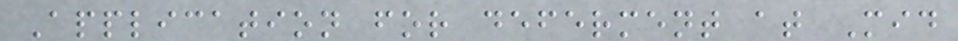Application for deferment at Mid
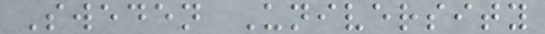Sweden University
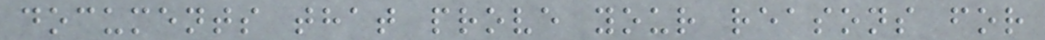documents that prove your reasons for
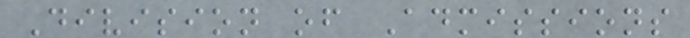Division of Admissions
